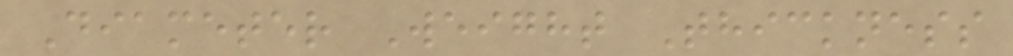Diameter Weight Thickness
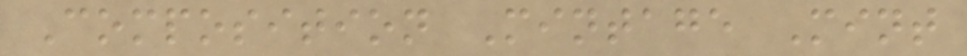Composition Mintage Mint
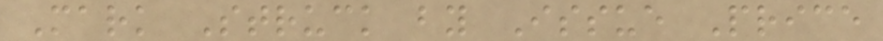Mark Struck by Issue Price
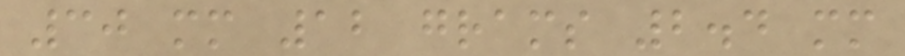30 mm 12 grams 2.4 mm
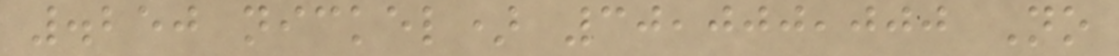.250 nickel) 30,000,000 No
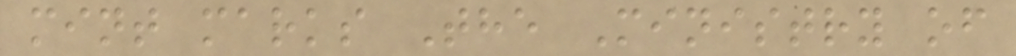mint marks The Ministry of
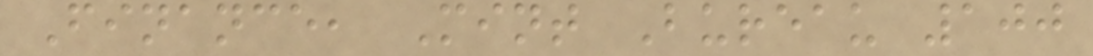Finance, Mint Bureau 100
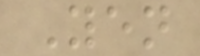Yen
